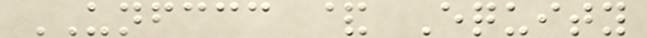UNFCCC & Equity
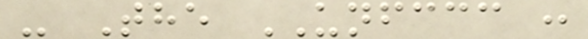- The UNFCCC :
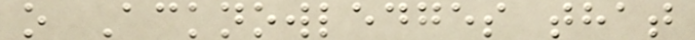o Acknowledges that
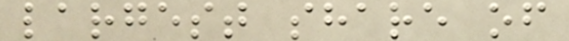largest share of
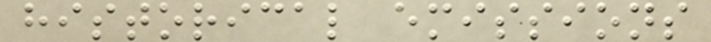historical emissions
